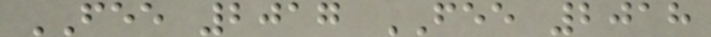FEE 2017 FEE 2018
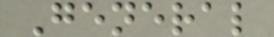General
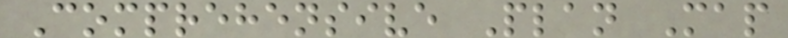Comprehensive Plan Map
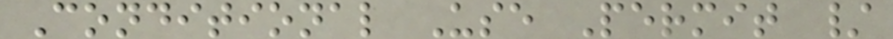Conditional Use Permit /
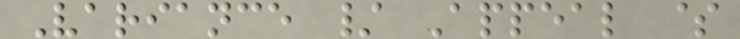Variance / Appeal $
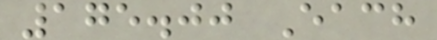175.00 Each
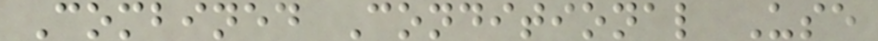Combined Conditional Use
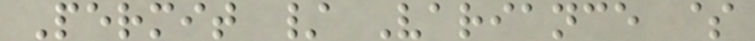Permit / Variance $
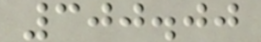300.00
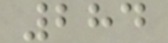284
